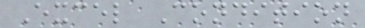Excel Condition
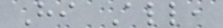Hi All,
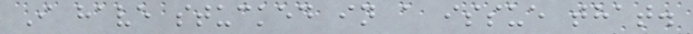I have stucked in a issue that.
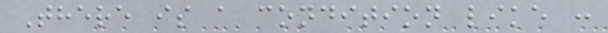There is a condition like :
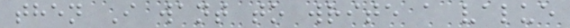then I want to write a value
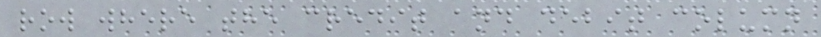row where the credit and debit column
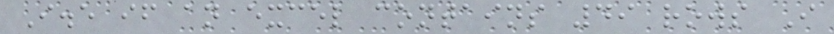I.e if an excel contains 49 rows I
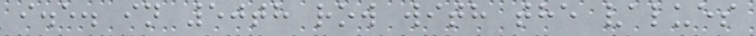i.e. in 50th row with the values
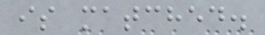is matched.
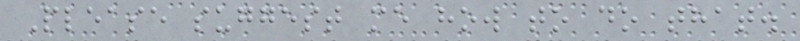Please suggest me how to do that.
